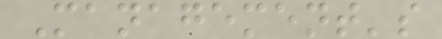Management's
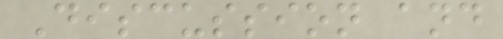Discussion and
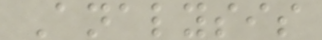Analysis
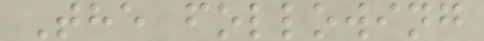The following
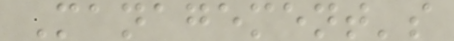Management's
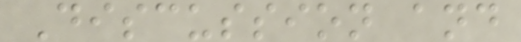Discussion and
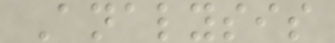Analysis
